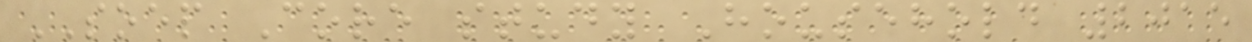SOEP Core study Household 2015
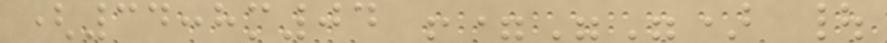(34:hm04 !="") |
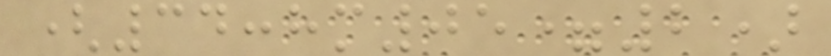(34:hm05=2)
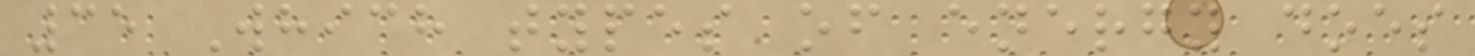35 Which types of energy does
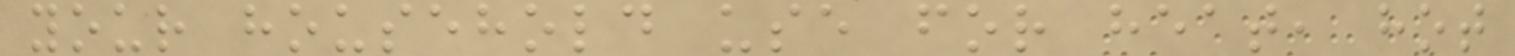your household use for heat, hot
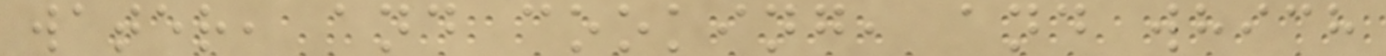water, and cooking, and which
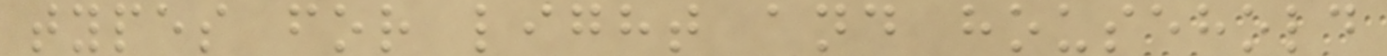types for light and household
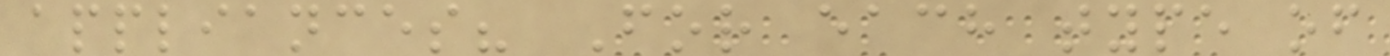appliances? For each type of
